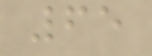65
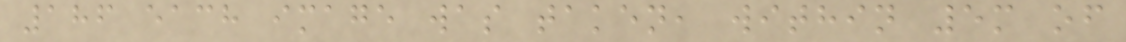186 each image was taken, within 5m of
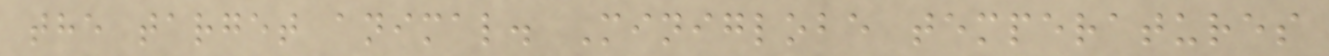the target animal. Miniglobe temperatures
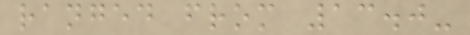ranged from 13.0-
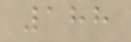188
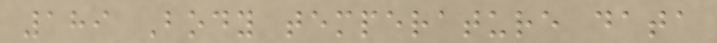189 Body temperature data
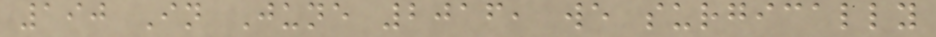190 In June 2016, we surgically
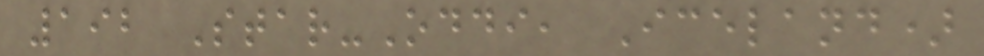192 Star-Oddi, Iceland)
